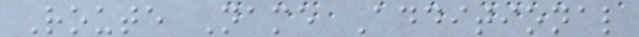Route Name Additional
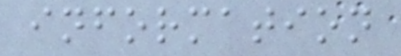information
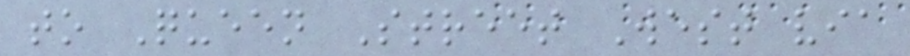to Queen Street West via
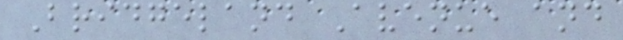Bridgeland Avenue and
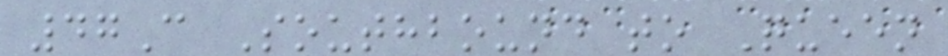47C Southbound to Queen
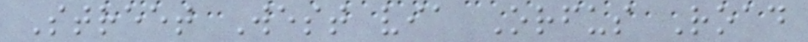Street West via Orfus Road
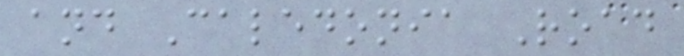and Caledonia Road
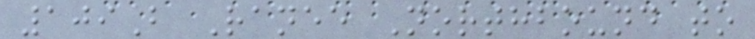109B Ranee Northbound to
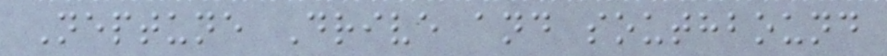Neptune Drive and southbound
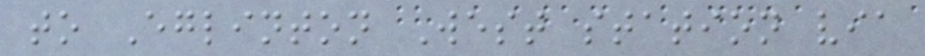to Eglinton West station via
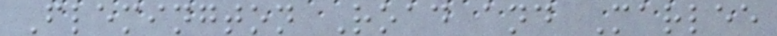Flemington Road and Marlee
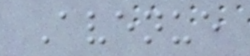Avenue
